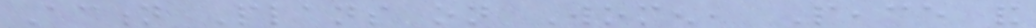Action Plans on Women, Peace and
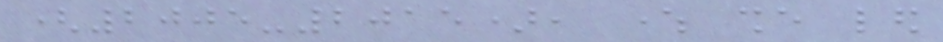(2005-2015), where she led
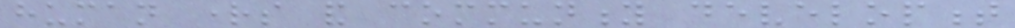human rights and community development
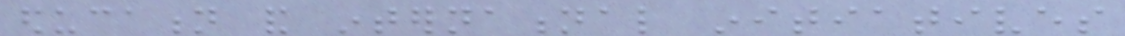education and international initiatives
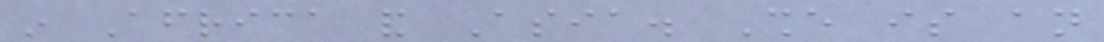in Africa and Asia. She is an
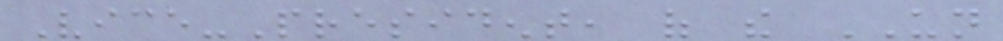Vice-President, of the UN
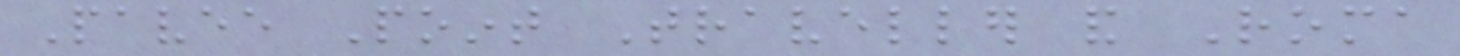Pavee Point Traveller and Roma
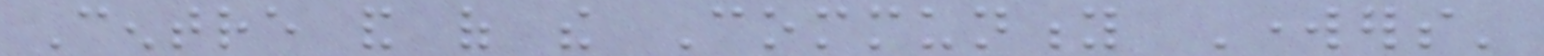Centre and of the Community Workers'
